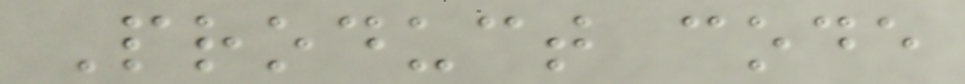Product code
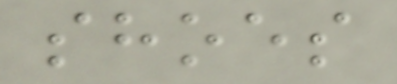shoes
